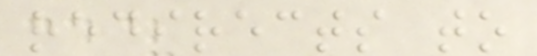redirects to
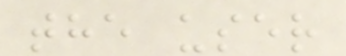the user
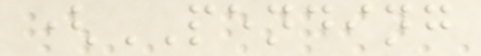(PENDING
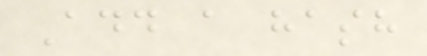Add a hash
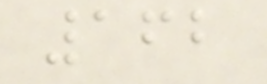162
